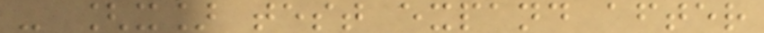- [x] test expand after
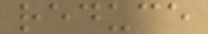reduce
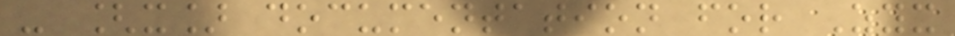- [x] documentation for Zyx
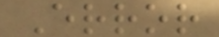Error
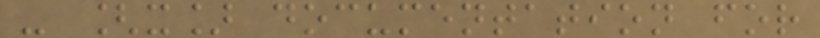- [x] documentation for
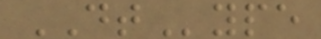DType
